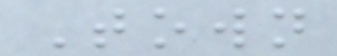Town
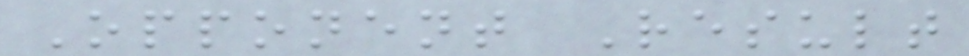Opponent Result
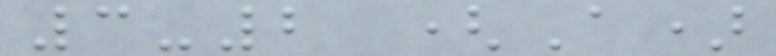3-2 (A)
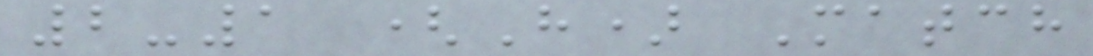2-1 (H) Match
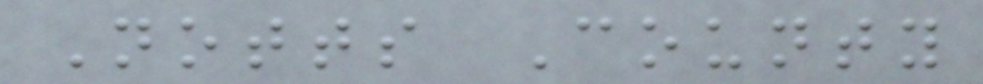Notts County
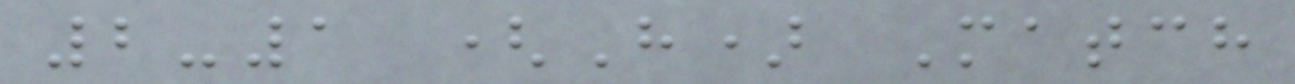2-1 (H) Match
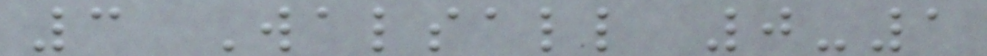3 Walsall 0-1
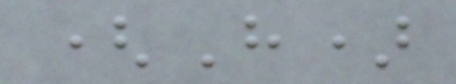(H)
